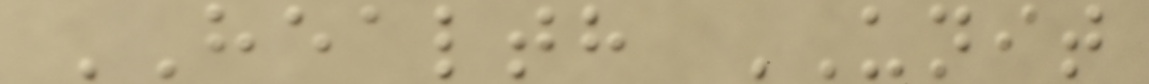HEALTH UNIT
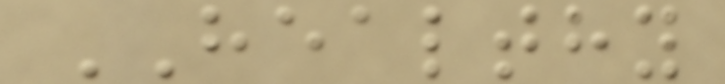HEALTHY
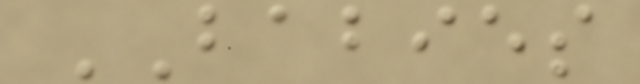BABIES
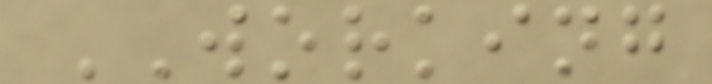WORKING
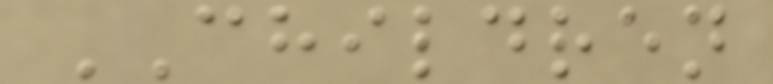CHILDREN
